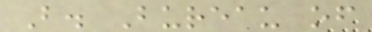B. Bureau of
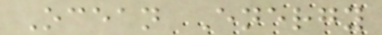Ocean Energy
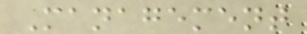Management
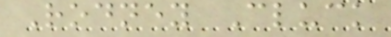Rodney Cluck
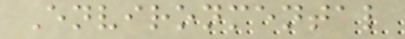Environmental
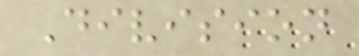Division
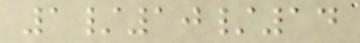1/10/14
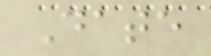Date
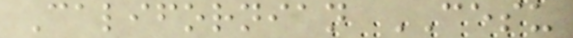Californian CESU
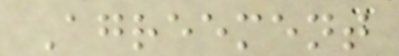Agreement
